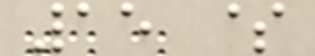15 $
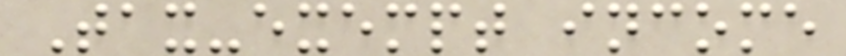Tax-exempt income
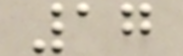17
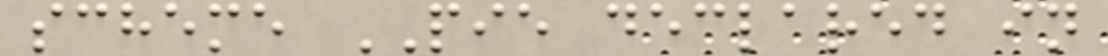scheme PIE declared in
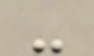-
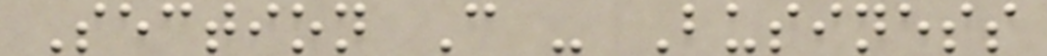Section C - Business
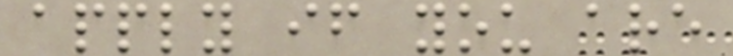apply if you are
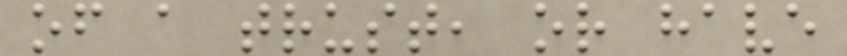of a trust, or have
